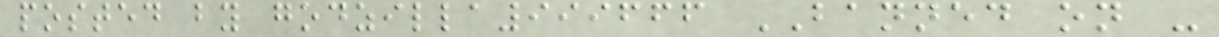posted by godzilla999666 BANNED on -
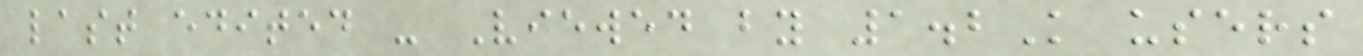last edited - Viewed by 1.2K users
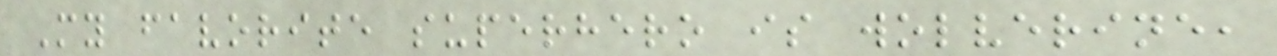My favorite superhero is wolverine,
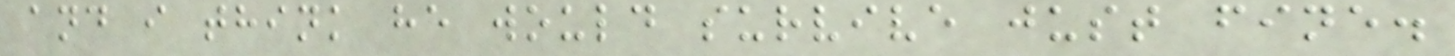and i think he would survive just fine.
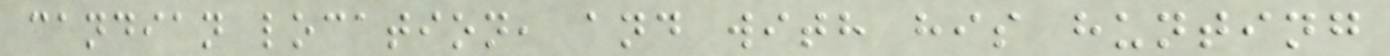candian location, and with his hunting
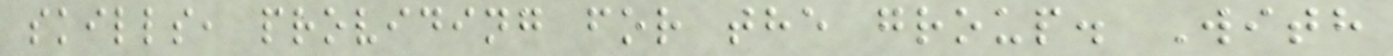skills, providing for the group. With
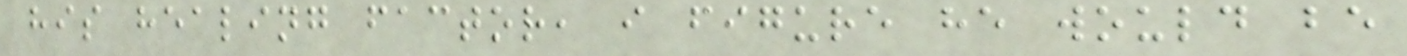his healing factor, i figure he would be
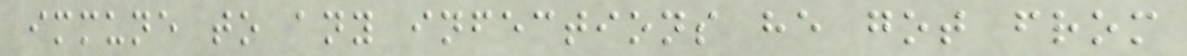immune to any infections he got from
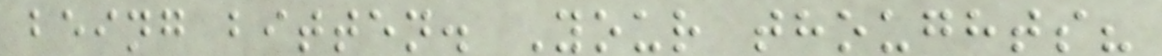being bitten. Your thoughts?
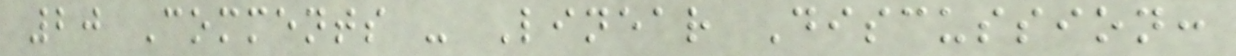20 Comments - Linear Discussion:
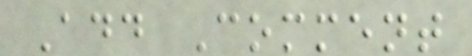Add Comment
